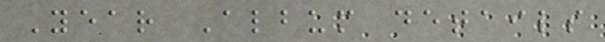Year Album details
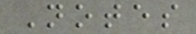Notes
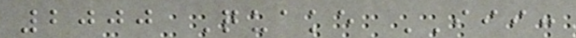2000 Quake III:
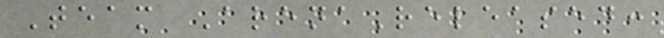Team ArenaReleased:
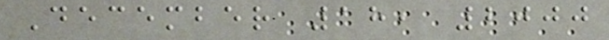December 18, 2000
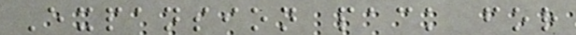Expansion pack for
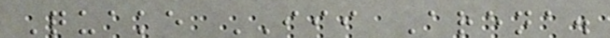Quake III Arena.
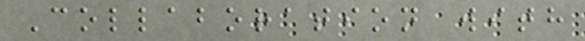Collaboration with
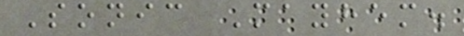Sonic Mayhem.
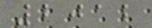2012
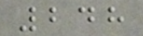248
